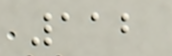112
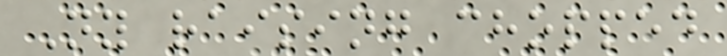Ny raising chopped
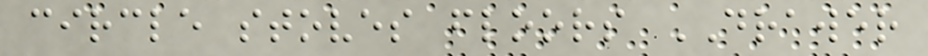circle stoves floors DRAWER
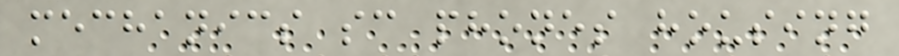mechanics sc phones housing
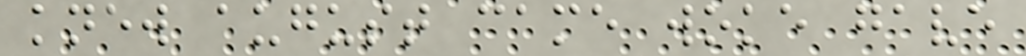knew august came woke gave
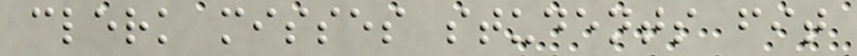clerk misses students fit
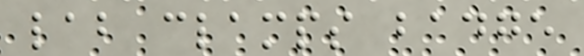lab clamps badge
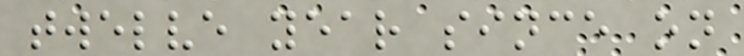twelve year since on
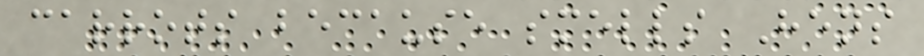carrots because smells Hens
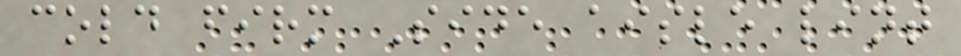cold firm Side aisle lint
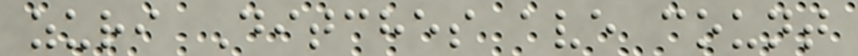zuri Ditches ave count
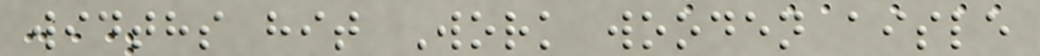widths hit Work wooden aisle
